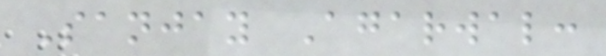Sanjay Agarwal:
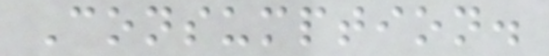Consumption.
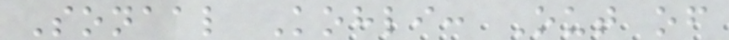Sonaal Kohli: Out of
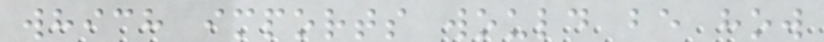which imports would be how
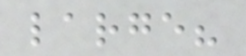large?
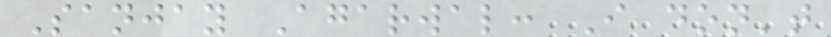Sanjay Agarwal: I don't
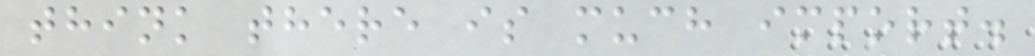think there is much import.
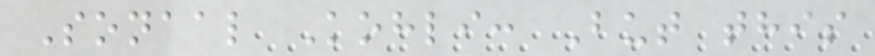Sonaal Kohli: But this
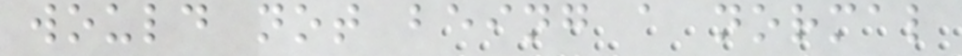would not being a normal
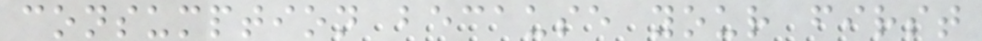consumption because your first
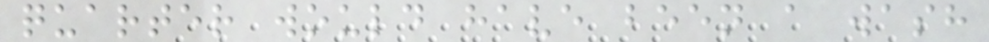quarter would have been a wash
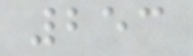253
